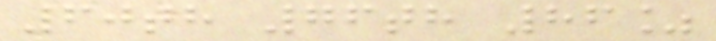60th 76th 86%
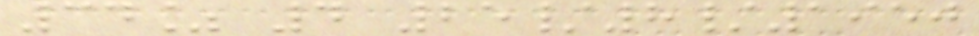34% 4 25/8/1950
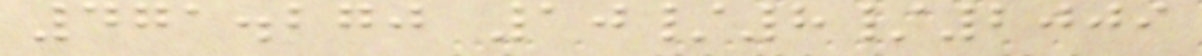471.270 10/8/2009
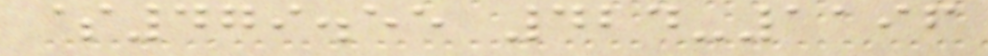$479.55 424-1196
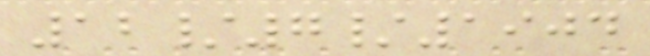12/7/1904
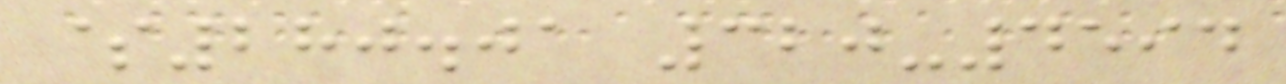$280.01 320-4594
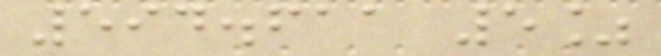594.611 5%
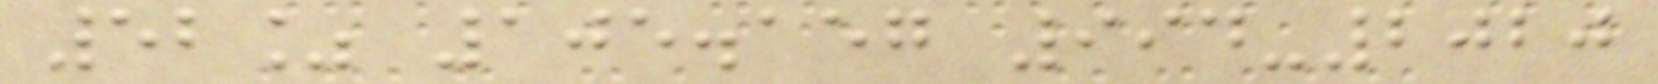52% 105.157 994-2020
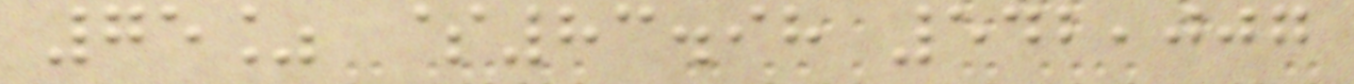75% $83.98 542,007
